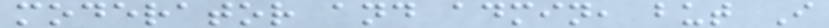moderator and admin, but I
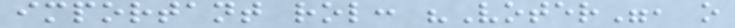important rol: "Voter", o
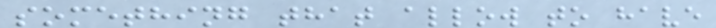something that allow to have
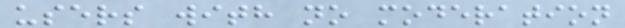users with no moderation
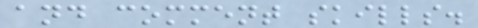and comment skills.
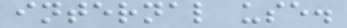internal use.
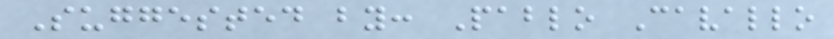Suggested by: Pablo Cavallo
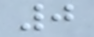0
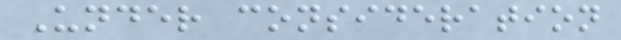Under consideration
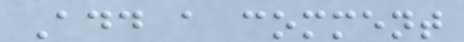Add a comment
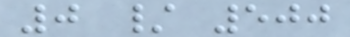0 / 500
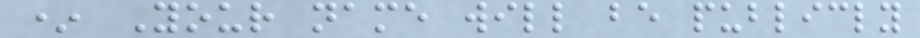* Your name will be publicly
